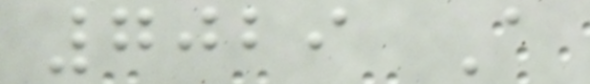7029 A
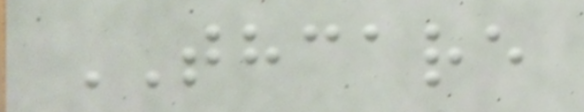THCARE
